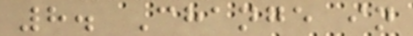8. Change in
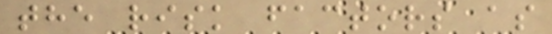the risk factors as
